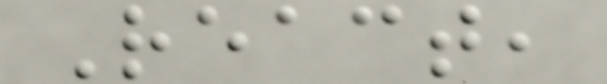React,
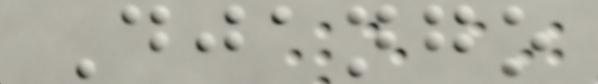Django
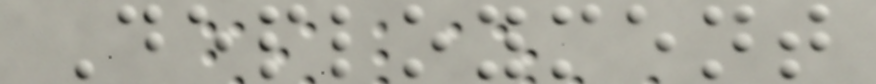Deployment
